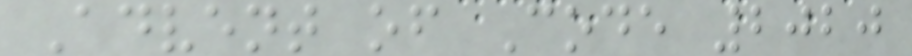Advent of Code 2020
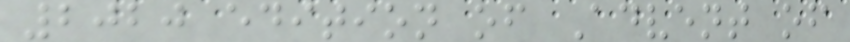2020 edition of Advent of
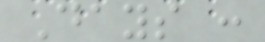Days :
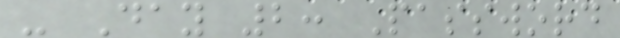- Day 2: Password
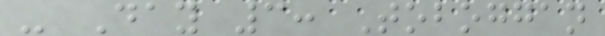- Day 3: Toboggan
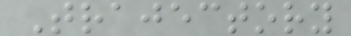Trajectory
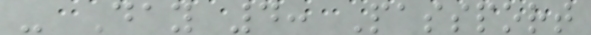- Day 4: Passport
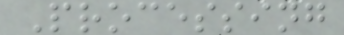Processing
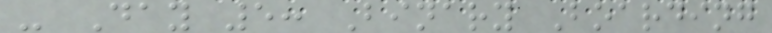- Day 5: Binary Boarding
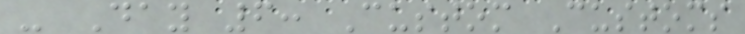- Day 6: Custom Customs
